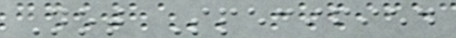Not Specified
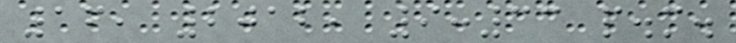16, 2012, 9:33 p.m.
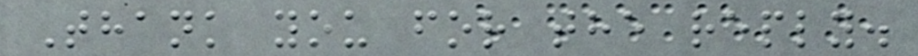Thank you for the reply.
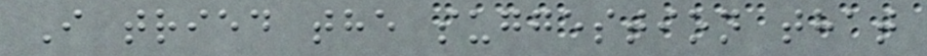I tried the suggestion that
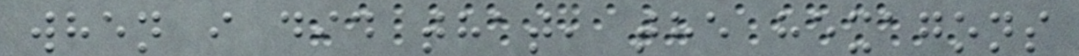when i did that, the hexagons
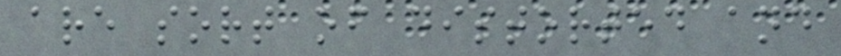are sort of distorted and
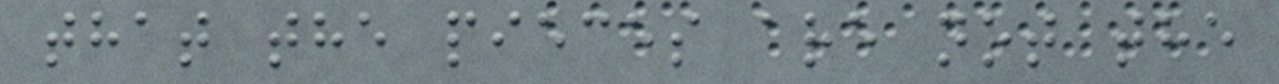that the pieces are not the
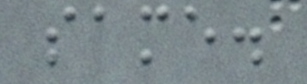same.
